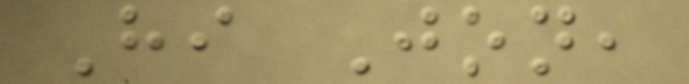Hi Jon,
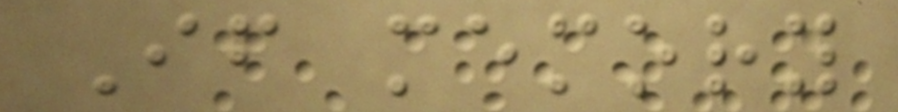If memory
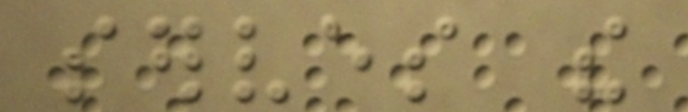serves the
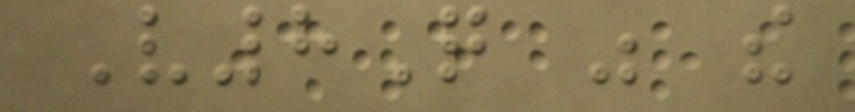V8Q was the
